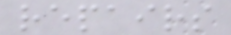repairs
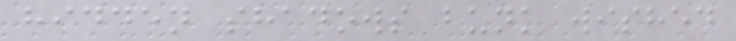hidden shadows bunk wished
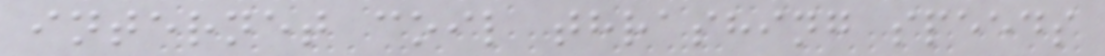internet coil thrashing speeds
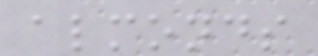almonds
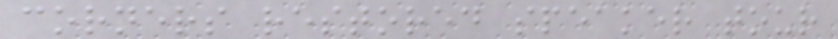corners restored speaker tour
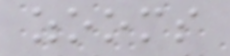zooms
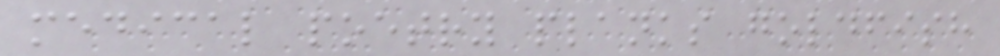medical poetry planks goldfish
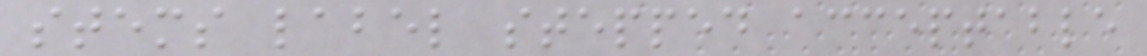stems label stepped acceptable
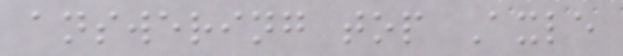answering top Axle
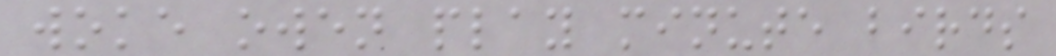woke owen play minute birds
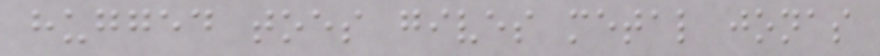hugged toes gives metal jonas
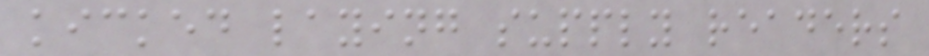kicked laying supply readers
